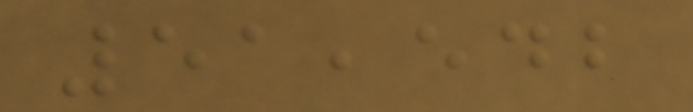51,542
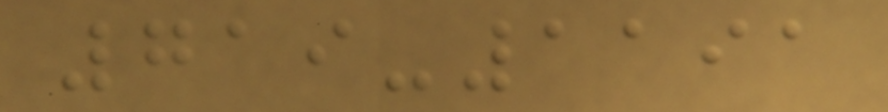719-1191
